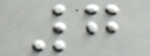7
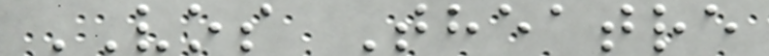VOS Theatre
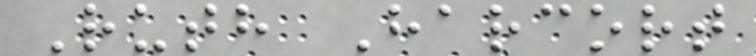Ruth Harcort
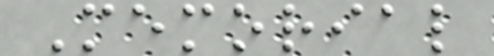Memorial
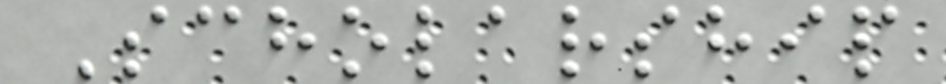Scholarship
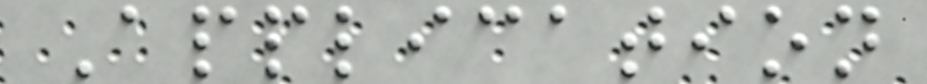Application
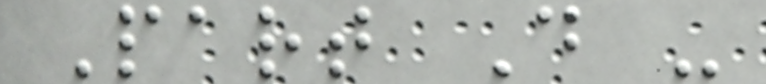Part D -
